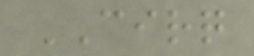CIRQ
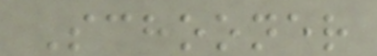Schooner
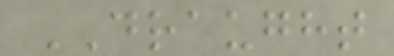DRAUGHT
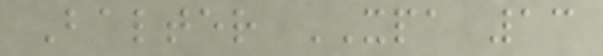Balter XPA 13
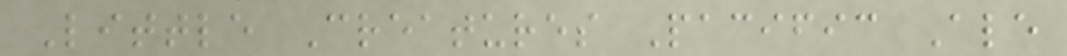Little Creatures Pacific Ale
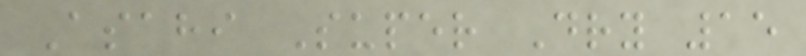Asahi Super Dry 15
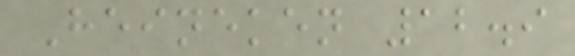Heineken 12.9
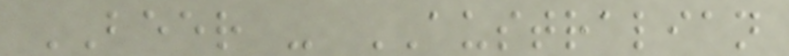BEER - AUSTRALIAN
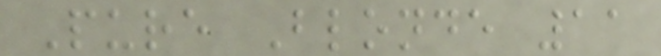Pure Blonde 11
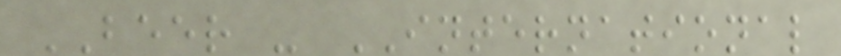BEER - INTERNATIONAL
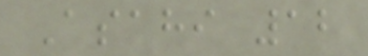Asahi 12
